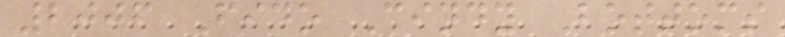2006 Fido Cindy Bottoms
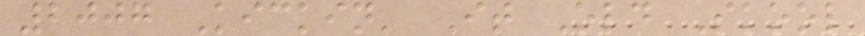2007 Kickin' It Old Skool
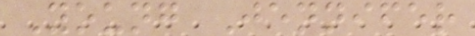Young Jennifer
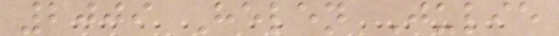2009 Helen Julie
